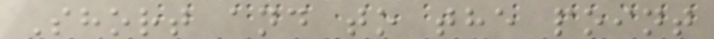Short and to the point
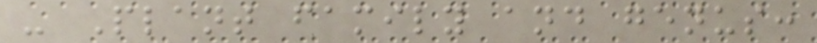- Plant family and genus:
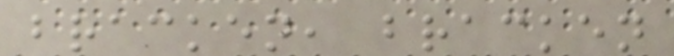bracken, bracken
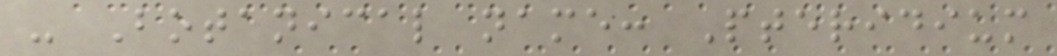- Botanical name: Pteridium
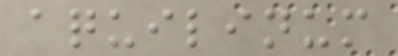aquilinum
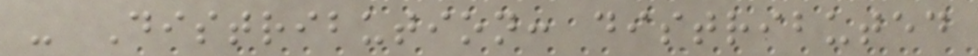- Distribution: distributed
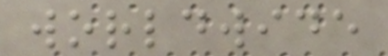worldwide
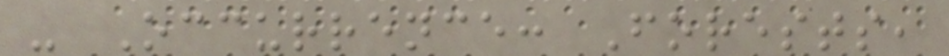- Occurrence: Forests,
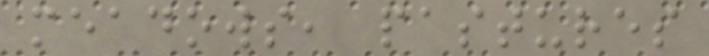meadows, pastures
